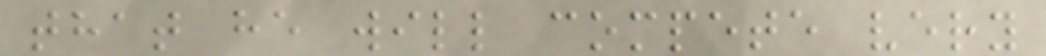that he will compete very
